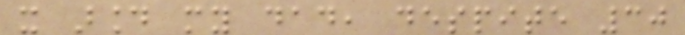it around my dad, despite 30
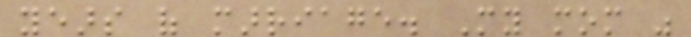years of marriage. My mom was
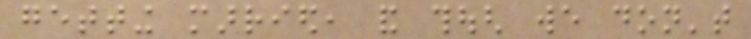getting married, and though we don't
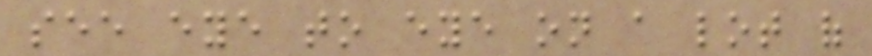see eye to eye on a lot of
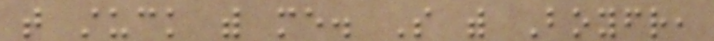that stuck with me. So with Boyfriend,
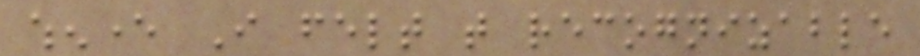whenever I felt that recognizable
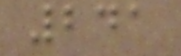241
